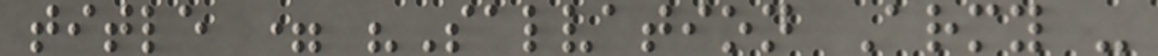title = "Salvation Army -
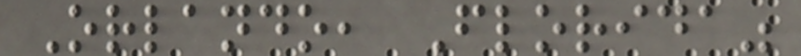Orlando, Florida"
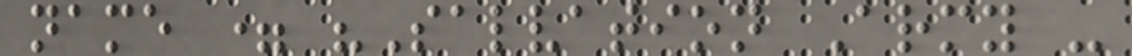name = "Salvation Army -
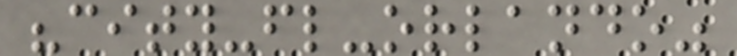"city-fl-orlando"
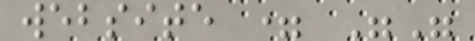website = ""
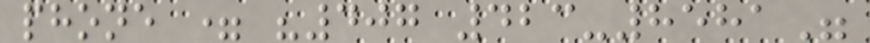phone = "407 423-8581"
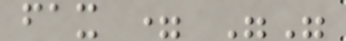fax = ""
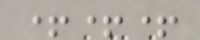+++
